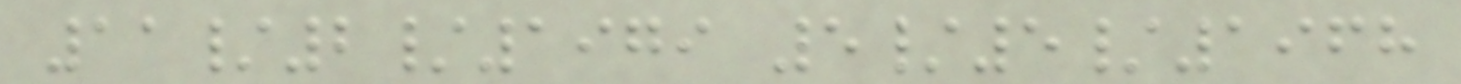11/2/1979 5/5/1968
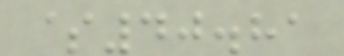$40.81
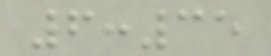6:35
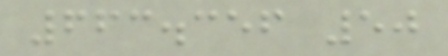663.356 50
